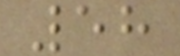58
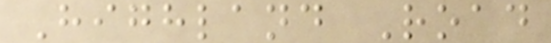Highland Road
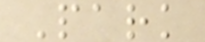Park
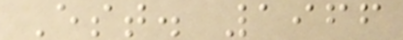Est. 1966
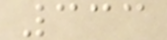333
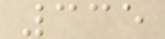335
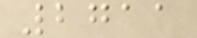2711
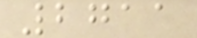2711
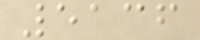5136
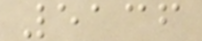5136
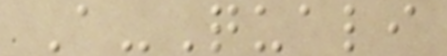A-Quali
